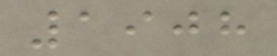1908
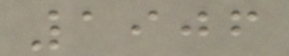1906
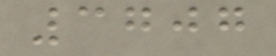3707
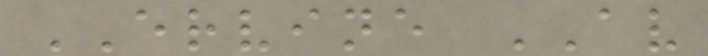ERVINE AV
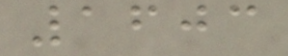1603
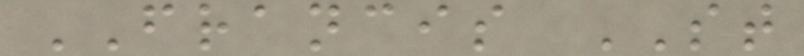FRANCIS ST
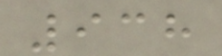938
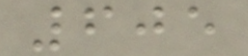605
